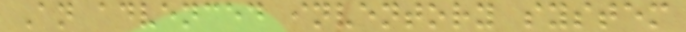An advenced inventory system
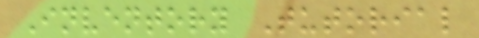Inventory Tutorial
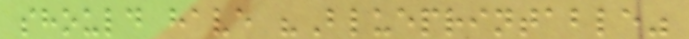should have "Blueprintable"
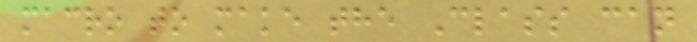macro to make the Class can
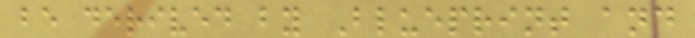be derived by Blueprint and
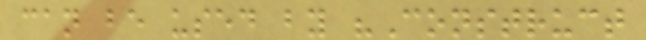can be used by "Construct
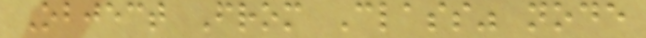Object From Class" node
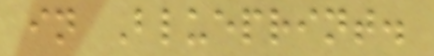in Blueprint.
